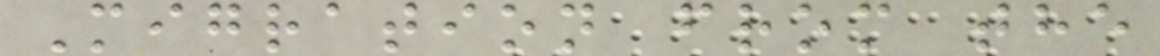Migration from the
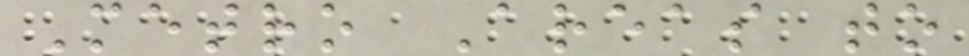Metro Areas to
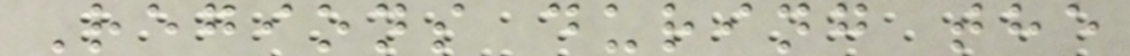Regions during the
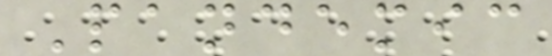Pandemic
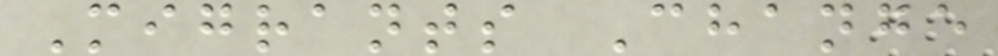Migrants Change
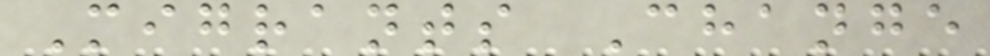Migrants Change
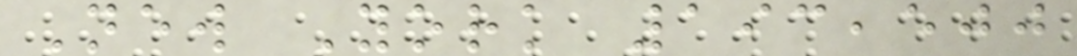New York 193,500
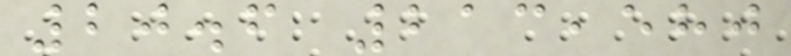20.6 213,580
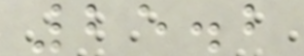25.2
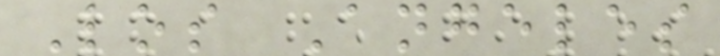Los Angeles
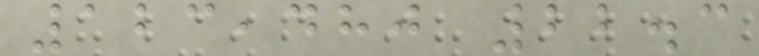123,480 22.3
